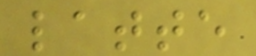latte
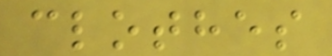clothes
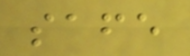safe
